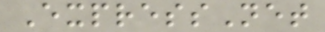ExpressNet
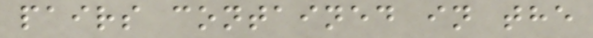pairs contained in the
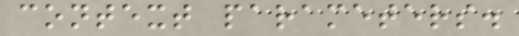context parameters.
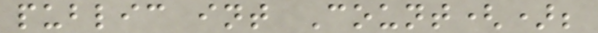public int Count();
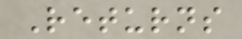Returns
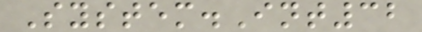System.Int32
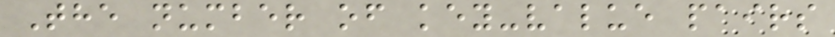The number of key-value pairs
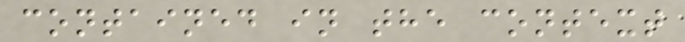contained in the context
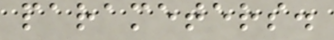parameters.
